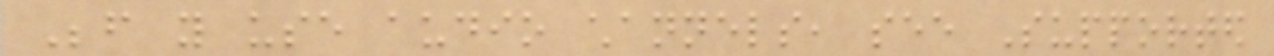Before you use audio channels, see Supported
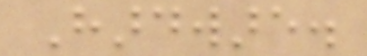Hardware.
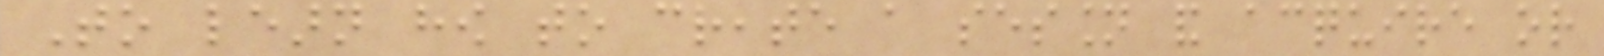To learn how to create a session and acquire or
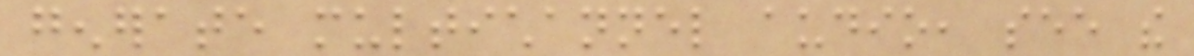generate multichannel audio, see the
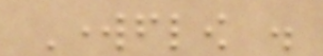Workflow .
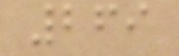269
